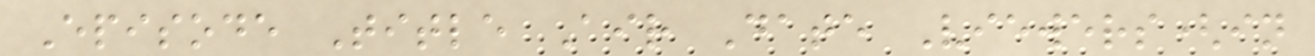Episode Title Air Date Viewers(in
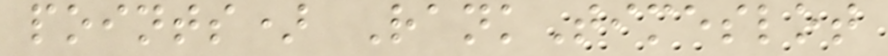points) RankTimeslot
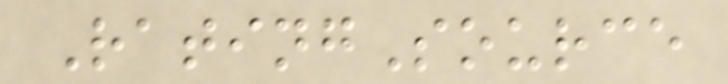RatingSource
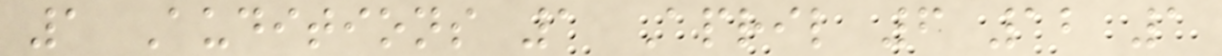1 Auditions 1 April 6 12 1
